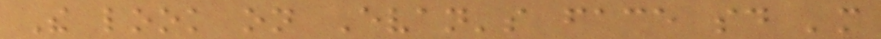The look on Evan's face said 'more
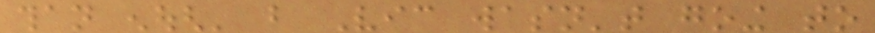than enough' but Vic wasn't going to
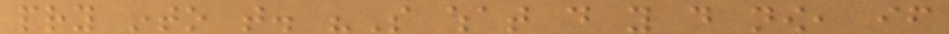pry into that. "So what do you do now, if
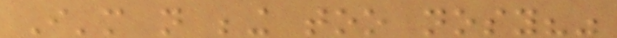I'm not being too nosy?"
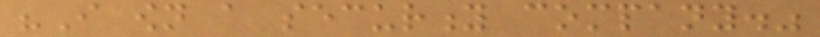"I own a security company."
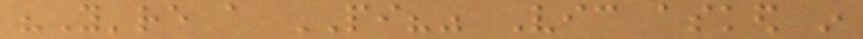"You're a PI?" Vic asked in
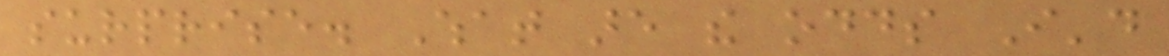surprise. What are the odds I'd
